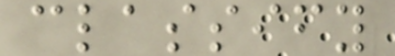classify
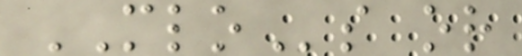MLOs or
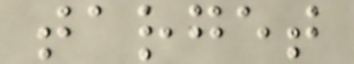target
